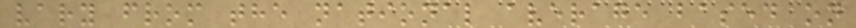vary from the national average based on
